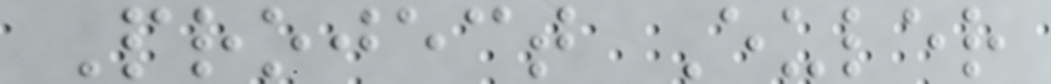Project Euler
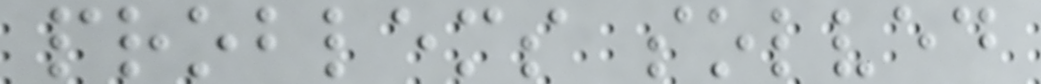problems solved
